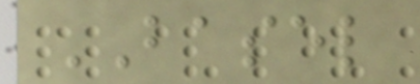BASEL
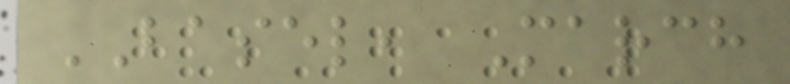BASEL, March
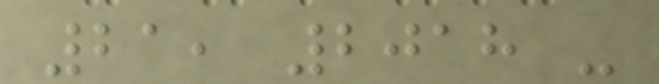21, 2018 -
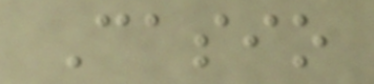Casio
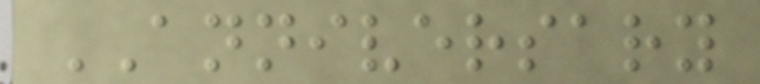ANNIVERSARY
